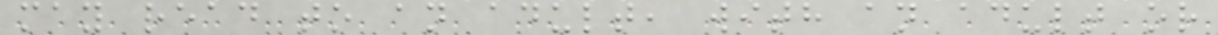may read to an adult, with an adult or
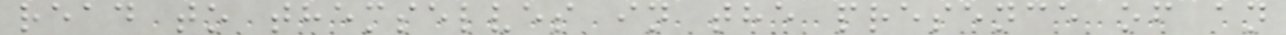read to themselves in the presence of an
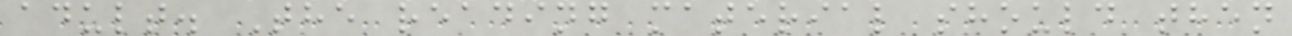adult. The reading material should then
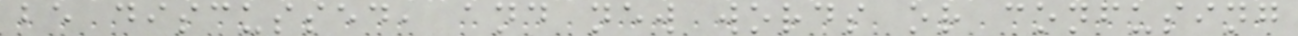be discussed, and new words or confusing
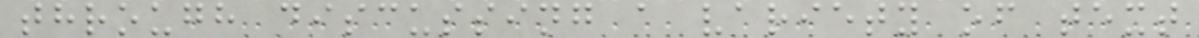through discussing a variety of text
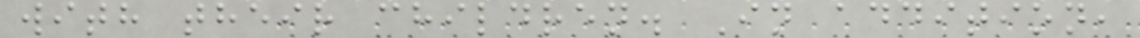with their children. In addition,
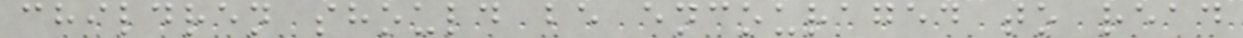children should be encouraged to read
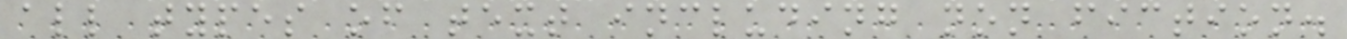all types of text including non fiction.
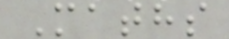Maths
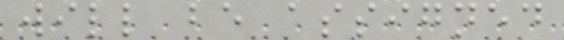will be assigned
